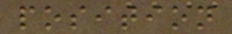position
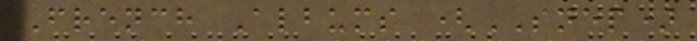French Albums (SNEP)
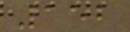152
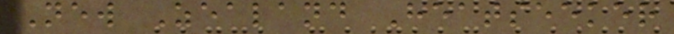New Zealand Heatseeker
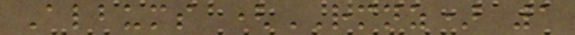Albums (RMNZ) 1
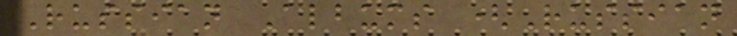Russian Albums (Russian
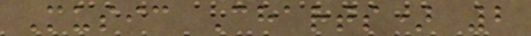Music Charts) 2
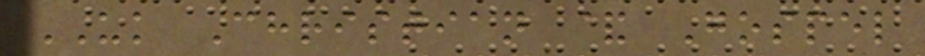UK Christian & Gospel
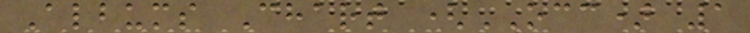Albums Chart (OCC) 1
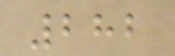282
